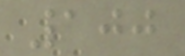100
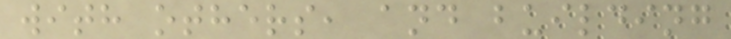with others, and building
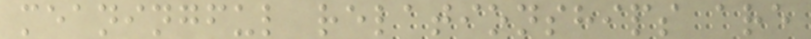meaningful relationships are
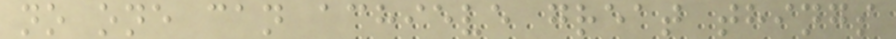no one can achieve great things
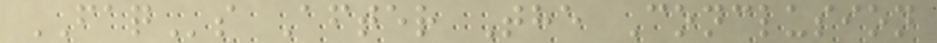FAQs After The Conclusion
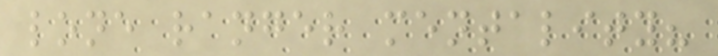lone ranger mentality?
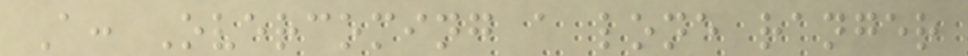A: Overcoming a lone ranger
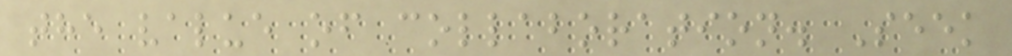the value of collaboration. Seek
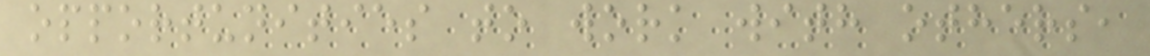opportunities to work with others,
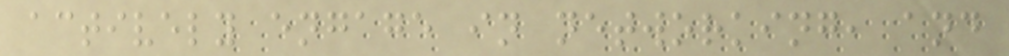actively engage in networking, and
